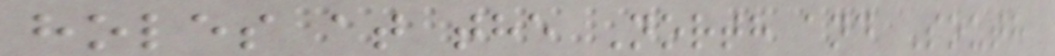holes at the North and South
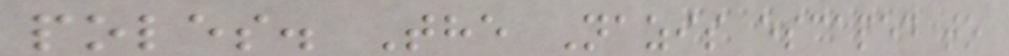poles. The Nazis escaped to
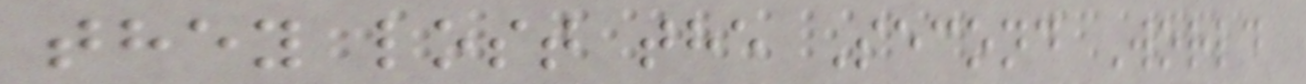they lost the Second World
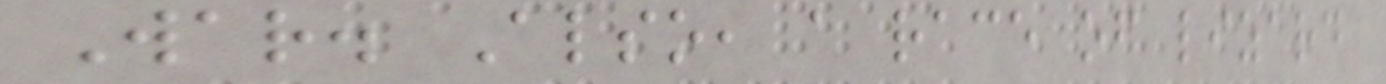War. Also, a race of lizard
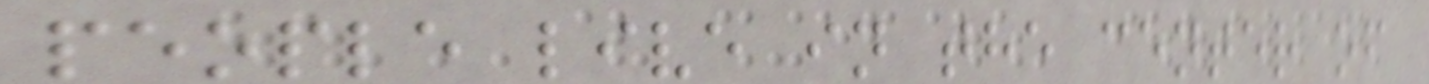people live in the center of
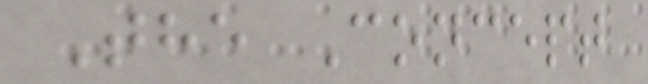The Concept
